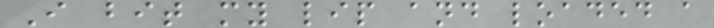I bit my lip and loaded a
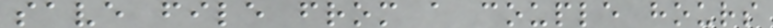save file from a couple hours
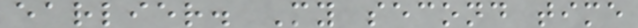earlier. My second time
